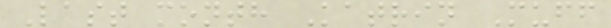Last month Katrin Muff
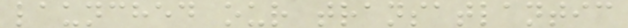launched our transatlantic
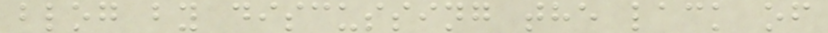blog by discussing the lack of
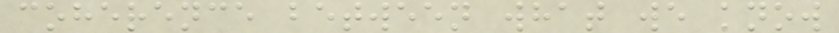coherence between what we know
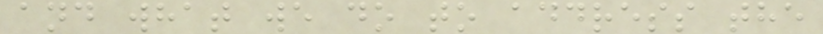and what we do to address the
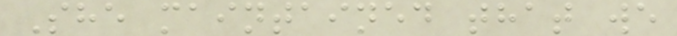She maintained that we
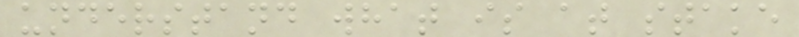understand what is at stake
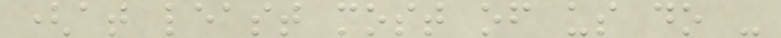(at least most of us do -
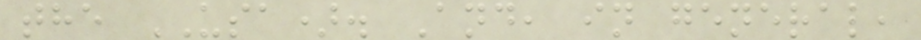the USA). And, in general,
